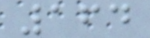164
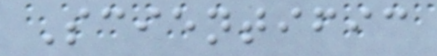Scientific
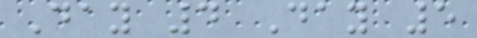Day 4 Day 5
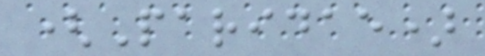(Paridae)
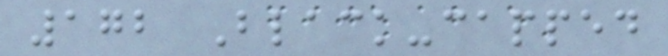172 Black-capped
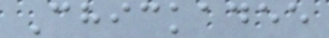Chickadee
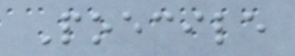Poecile
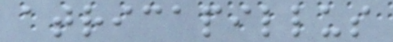atricapillus
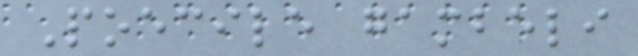Poecile gambeli
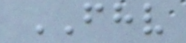FHV
